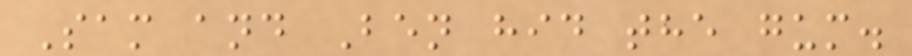Sam and Ben hid the gum.
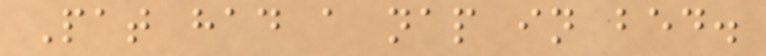Pat had a nap in bed.
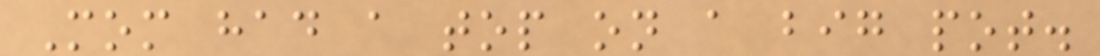Mom had a top on a big pot.
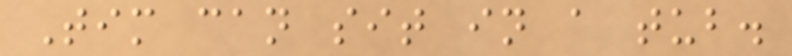Tim can sit in a tub.
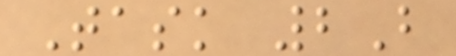Task 2B
